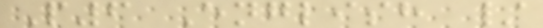P6 English /
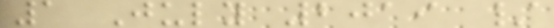1 July 2019 /
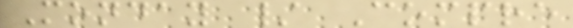Monday / Compre
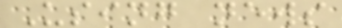Using news
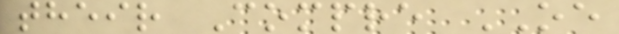their Compre OE
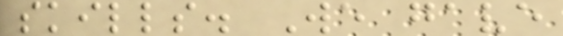skills. We gave
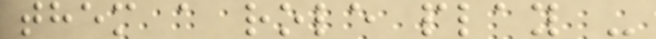them a role play -
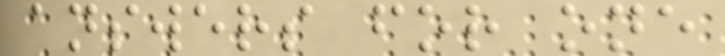answers for one
